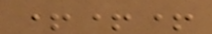+++
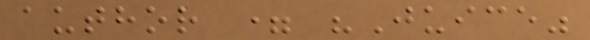author = "Juice"
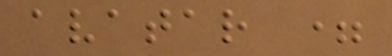avatar =
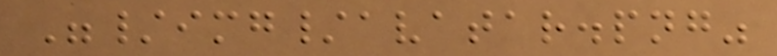"/img/avatar.png"
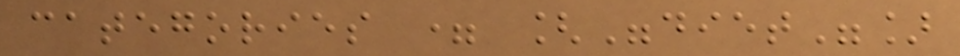categories = ["diet"]
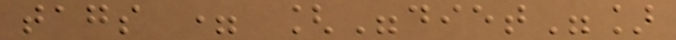tags = ["diet"]
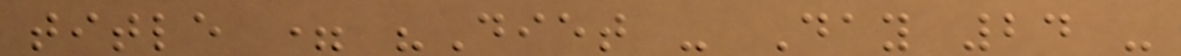title = "Diet - Day 24 -
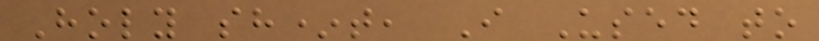Holy sh*t, I Used to
